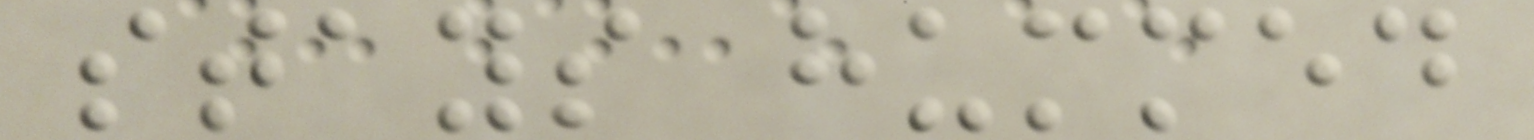stays hummed
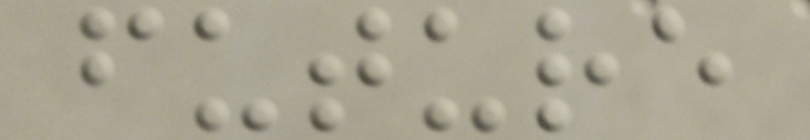future
